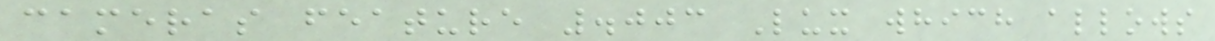cameras feature .003 Lux which allows
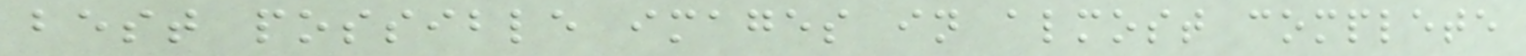best possible images in almost complete
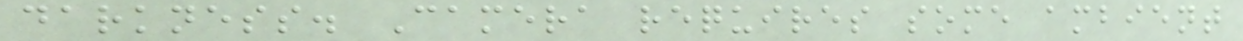darkness. Camera requires some ambient
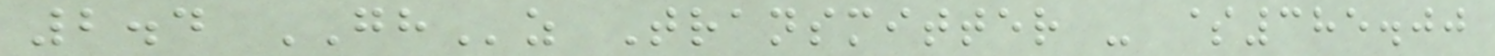2.4 GHz Transmitter - $385.00
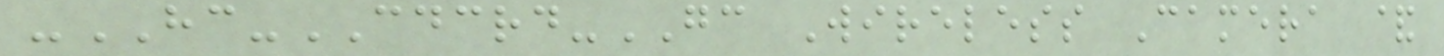-HC-CDCRD-GC Wireless Camera &
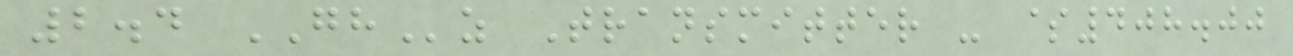2.4 GHz Transmitter - $408.00
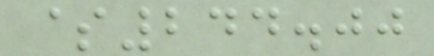$244.00
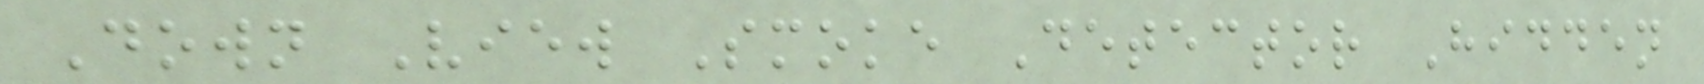Down View Smoke Detector Hidden
